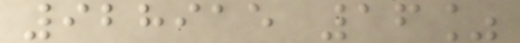928915 16%
